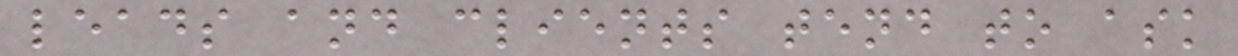leads and clients tend to ask
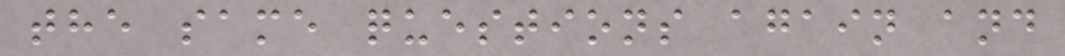the same questions again and
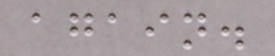again.
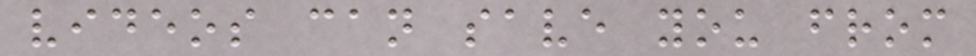videos can save you from
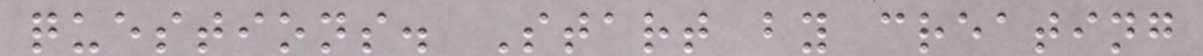questions. Start by creating
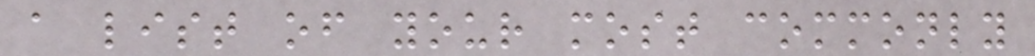a list of your most commonly
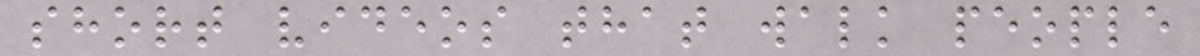short videos that walk people
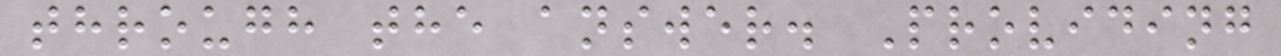through the answer. Providing
